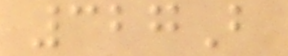327B
